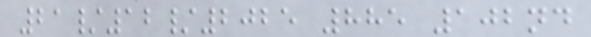21/12/2025 885 102nd
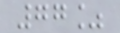77%
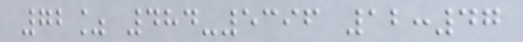72% 484-5396 12:47
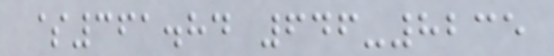$361.84 646-8235
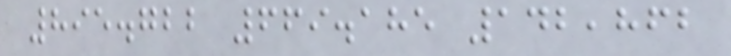895.722 669.185 142,862
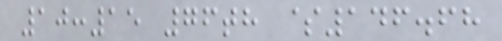10:15 76th $146.68
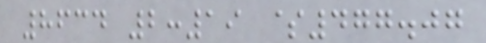8634 2:19 $477.07
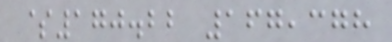$170.22 167,378
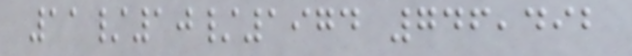11/10/1974 746,492
